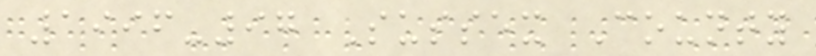1996-97 Sussex County
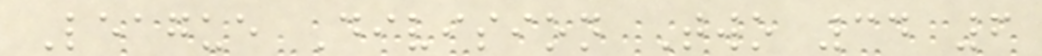League Division Two 34 6
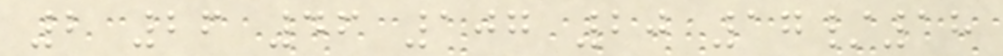2 26 46 107 20 17/18
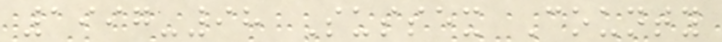1997-98 Sussex County
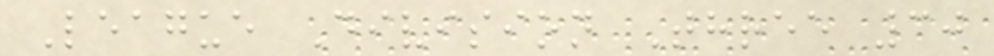League Division Three 30
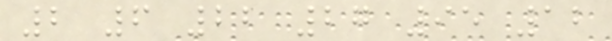2 6 22 27 95 12
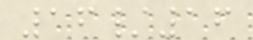16/16
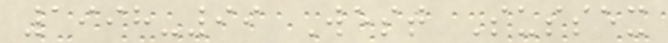1998-99 West Sussex
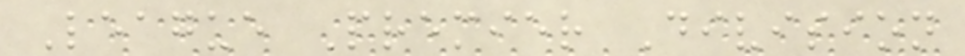League Premier Division
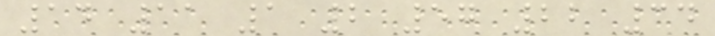14 11 1 2 57 22 34
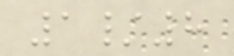1/8
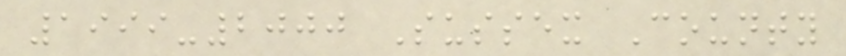1999-2000 Sussex County
